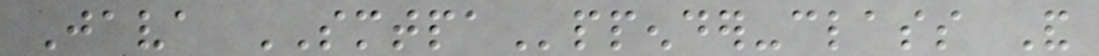Java SMTPAppender-class And
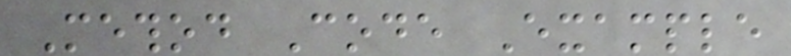Method Code Example
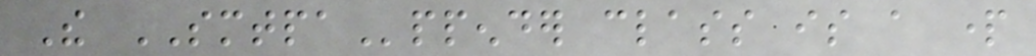The SMTPAppender class is a part
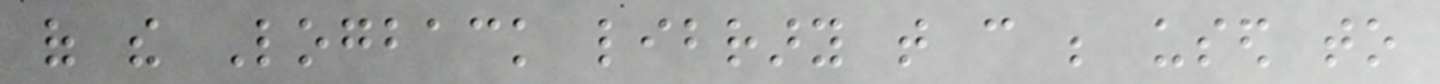of the Logback library that can be used to
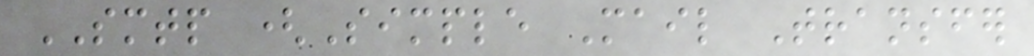SMTP (Simple Mail Transfer
